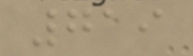719
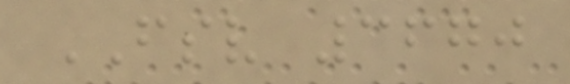FSV 3670
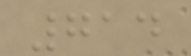714
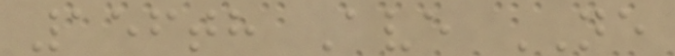156th Ave NE
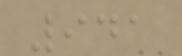941
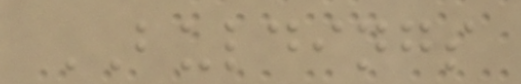BULDINGS
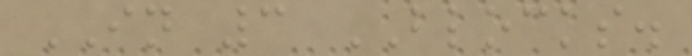IN 3 BLOCKS.
